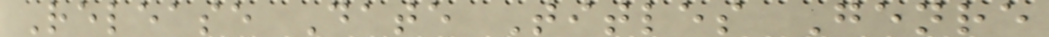Release Date Titles Genre
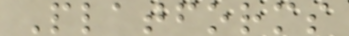Platforms
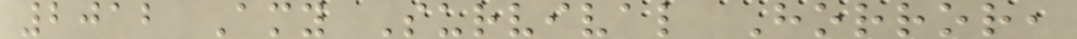2012 Amy Survival Horror,
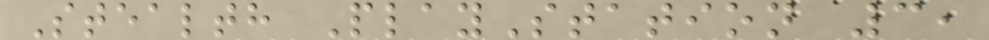Stealth PlayStation 3,
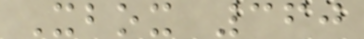Xbox 360
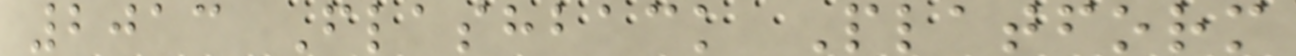2013 Flashback Platform
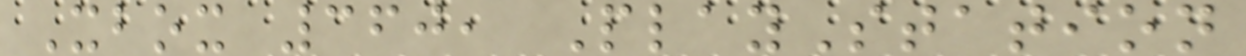Xbox 360, PlayStation
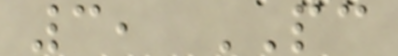3, PC
